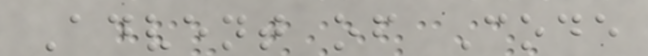Advent of Code
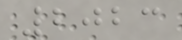2023
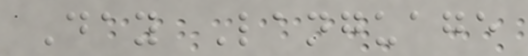Day Language
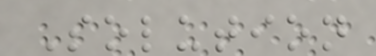Solution
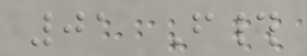01 F#
